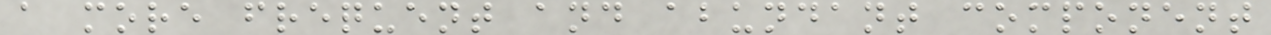a more frequent and abundant component
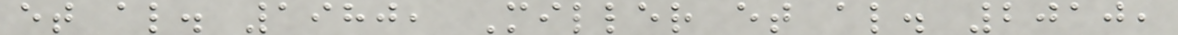et al. 1980, Miller et al. 2010,
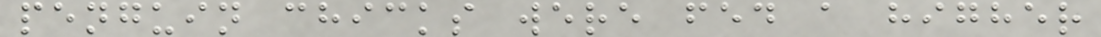penguin chicks were fed a higher
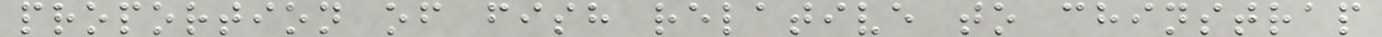proportion of fish relative to chinstrap
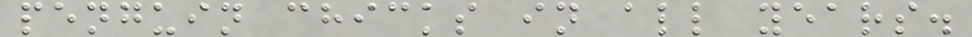penguin chicks in all years.
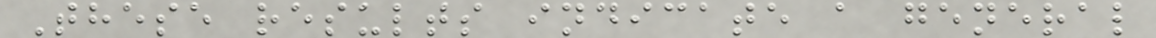These results indicate a general
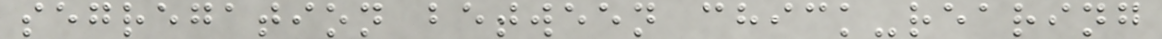segregation between chick-rearing
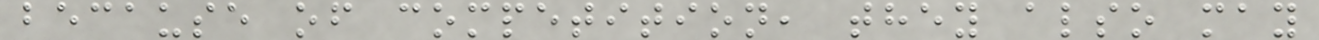because of competition, they also may
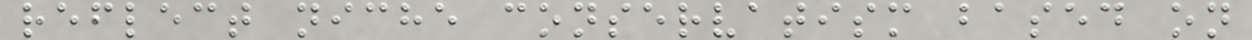reflect niche conservatism based on
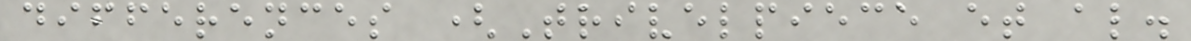differences (Trivelpiece et al.
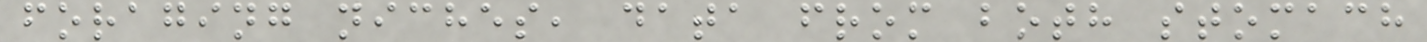foraging niches, data from both stomach
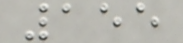155
